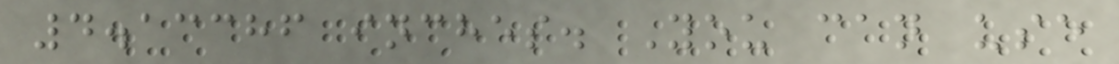4.13386 inches. You can use
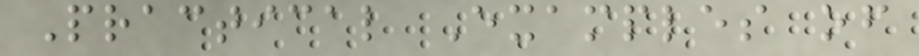Practical Examples of
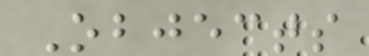Objects
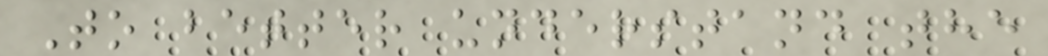To better understand the
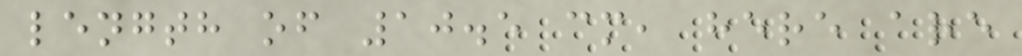length of 10.5 cm, here are
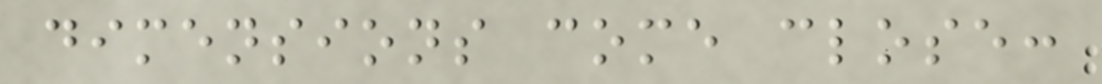dimensions come close:
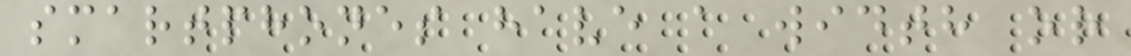smartphones have a width or
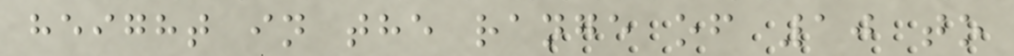height in the range of 10 to
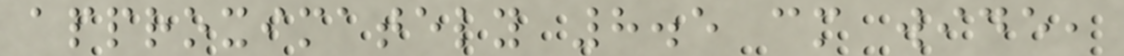approximately 8.5 cm wide,
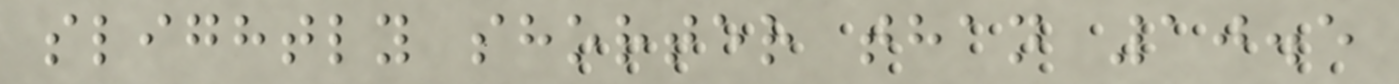slightly shorter than 10.5
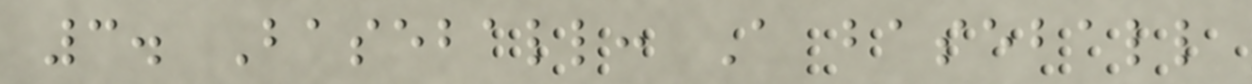3. Baseball: A baseball
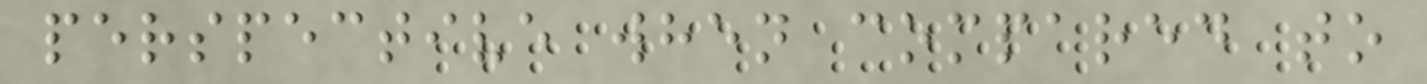perspective when compared to
